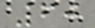60
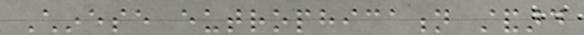Chinese eutrophication standard
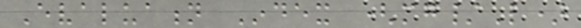Evaluation Index (mg/L)
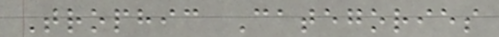Trophic Categories
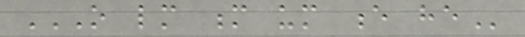O LM M UM E HE
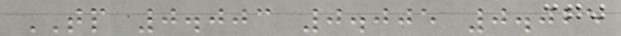TP 0.003 0.005 0.025
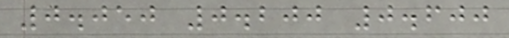0.050 0.200 0.600
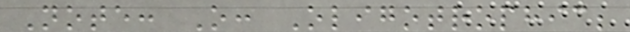Note: O: Oligotrophic;
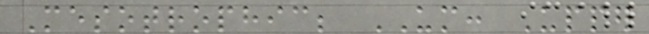Mesotrophic; UM: Upper
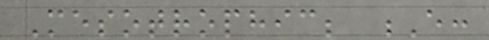Mesotrophic; E:
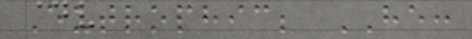Eutrophic; HE:
